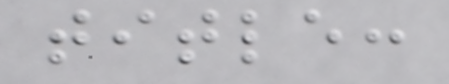title:
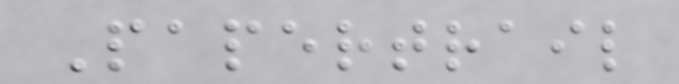Papertrail
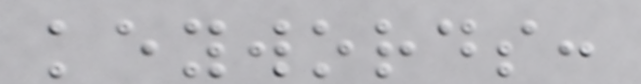keywords:
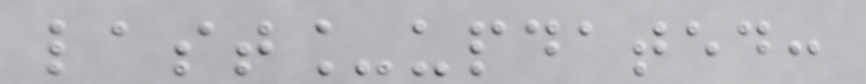last_updated:
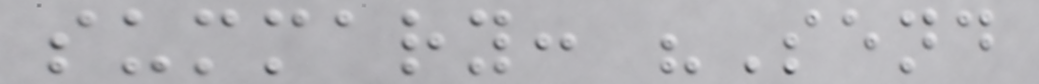summary: "Send
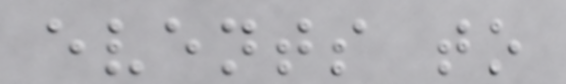events to
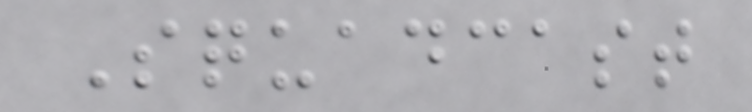Squadcast
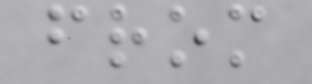from
